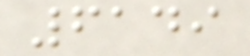6149
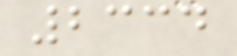2334
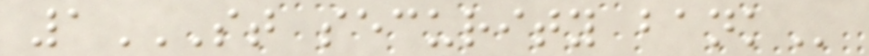1ST SECURITY BANK
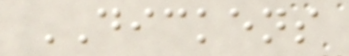DICKENS
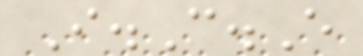I.C.E
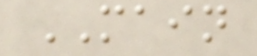MAIN
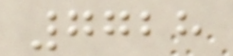7728
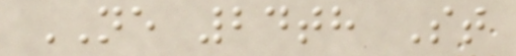NE 24th St
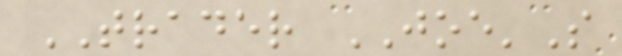TRADER JOE'S
